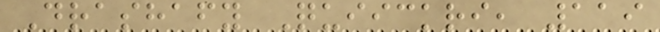Drashafy Quiickri, 119
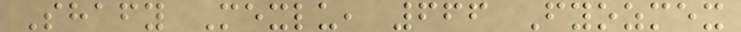Shafy Mexlu, 666 Fyozmex
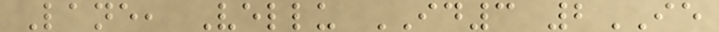Lane, Vellu ID3 2IE
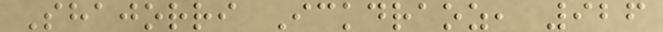Shajorri Ickdraoz, 926
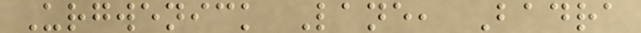Urgwenick Lane, Badra
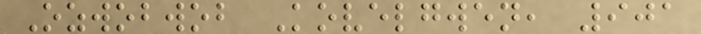Ozwobwob Kovelgwen, 901
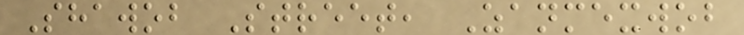Shawob Street, Zanmexwob
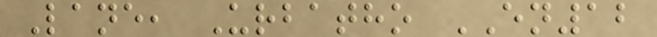Lane, Urbatho EN12
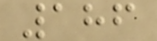186
